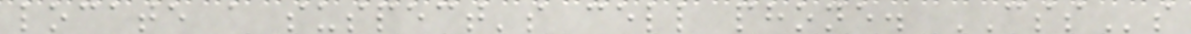locate a suspect's cell phone. CSSs
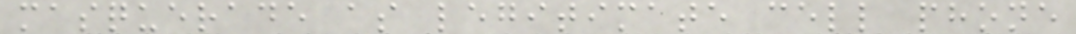masquerade as legitimate cell phone
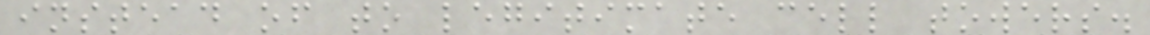instead of to legitimate cell towers.
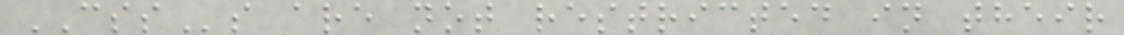CSSs are not restricted in their
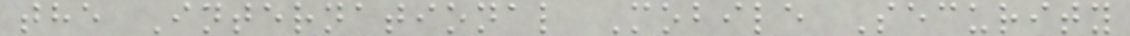the International Mobile Security
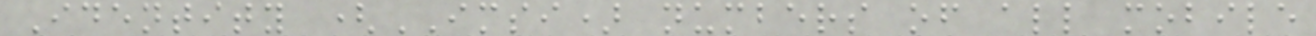Identity (IMSI) numbers of all mobile
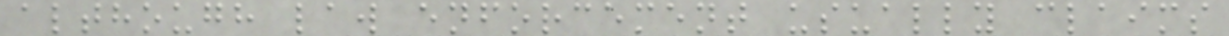although law enforcement usually claims
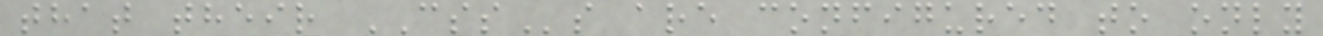that their CSSs are configured to only
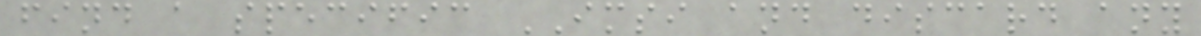find a specific IMSI and discard any
